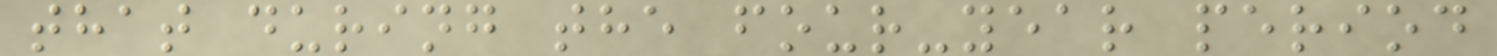that during the four-year period
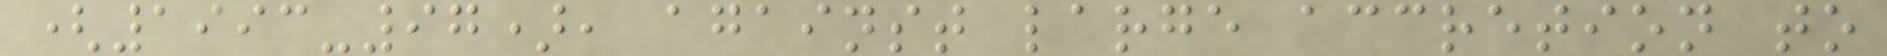(1993-97), against large accretion to
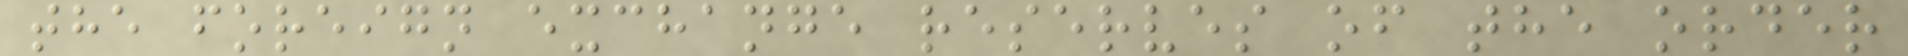the foreign exchange reserves of the order
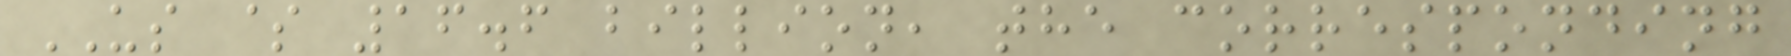US $ 16.6 billion, the corresponding
